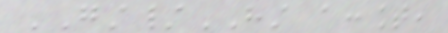GST/HST account,
